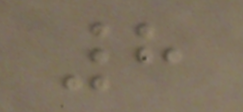8
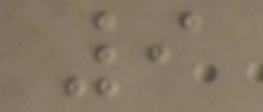9
